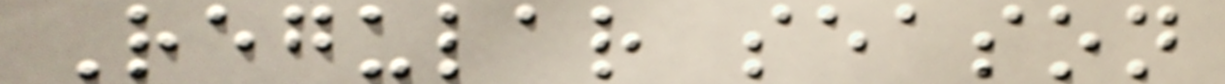Regular season
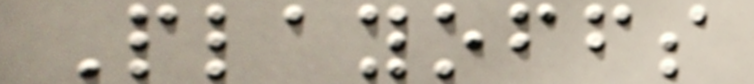Playoffs
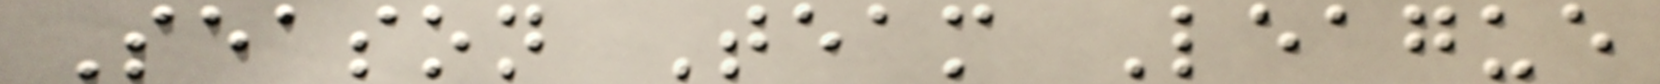Season Team League
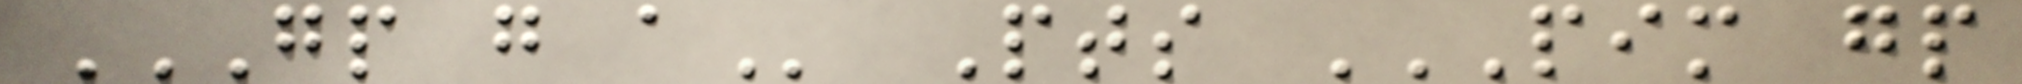GP G A Pts PIM GP
